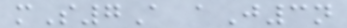mS7A aJ3n
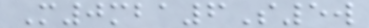M0mba6S5w
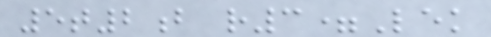5t2b r3=Lek
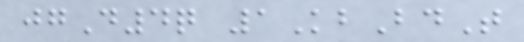jgD4q 1KbBdT
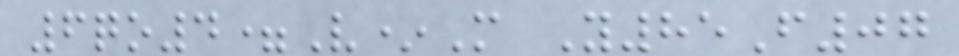6qo4=V*M Y85F07
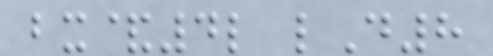bx&4l lD8
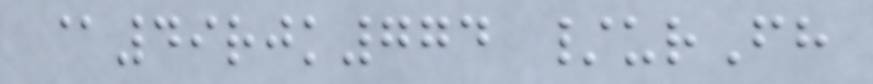@49rjk774 /urFh
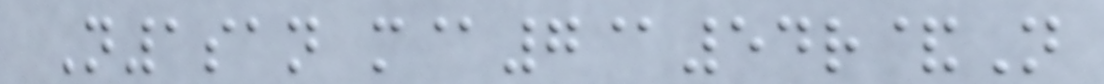N1san m@7@54r&N
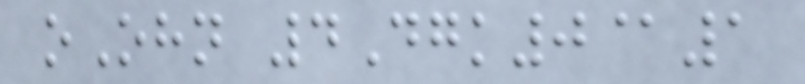oOhn 4Dgk0@1
